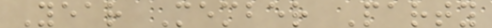Year Member Party
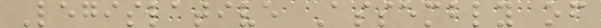Legislative Assembly of
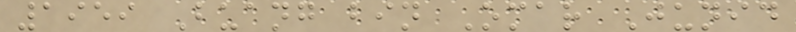1959 Buang bin Omar Junid
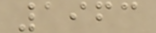1963
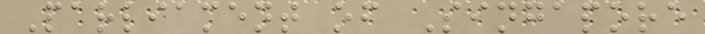Parliament of Singapore
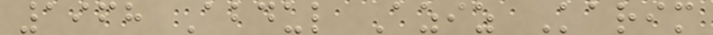1968 Abdul Aziz Karim
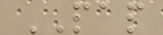PAP
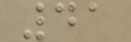41
